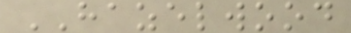HAZELWOOD
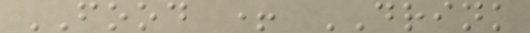FOOD + DRINK
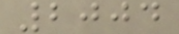2004
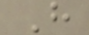H
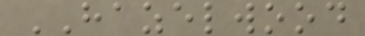HAZELWOOD
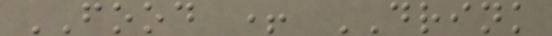FOOD + DRINK
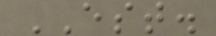EST.
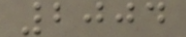2004
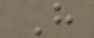H
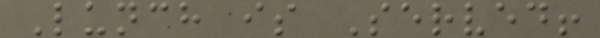Lunch is Served!
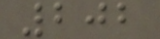202
